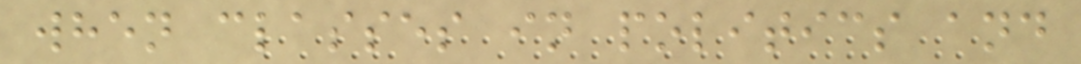when classes in politics and
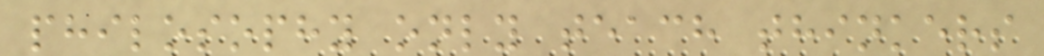philosophy only teach thinkers
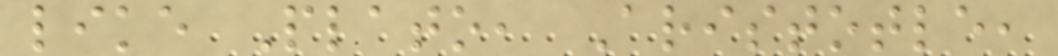like Plato, Aristotle,
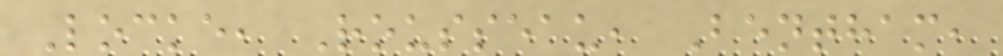Locke, Rousseau, Bentham,
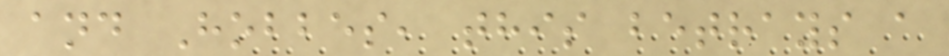and Hobbes, this betrays a
